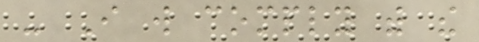- I will comply with the
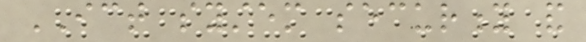ICT system security and
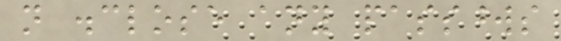not disclose any passwords
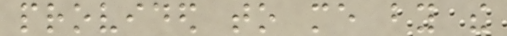provided to me by the
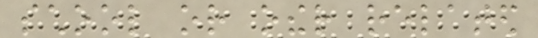school or other related
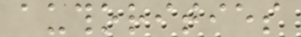authorities
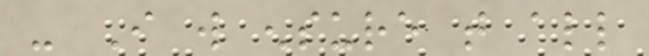- I will ensure that all
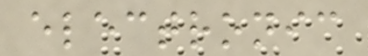electronic
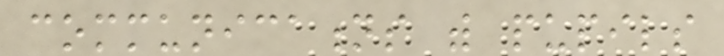communications with pupils
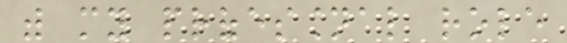with my professional role
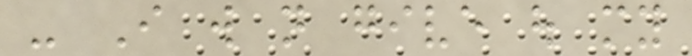- I will not give out my
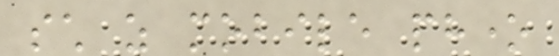such as mobile phone
